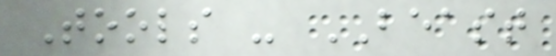Tools - BEAST
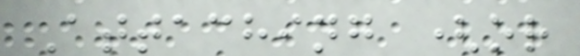Attaching (or
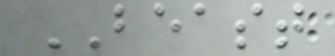BEAST
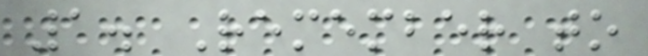1. Remember to
